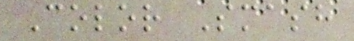Color Smash
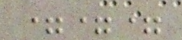===
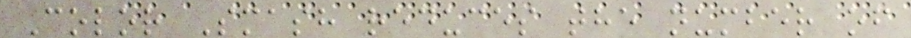Color Smash reduces the number of
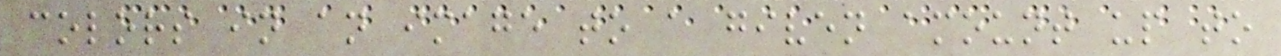colors in an image to a given amount up to
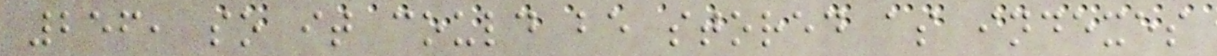256, so it could be stored as indexes
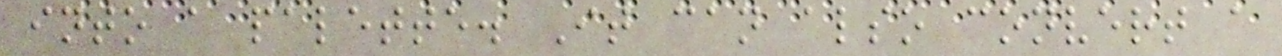into a palette. It can also convert a
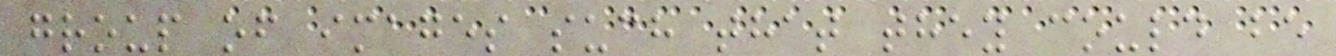group of images such that they could be
